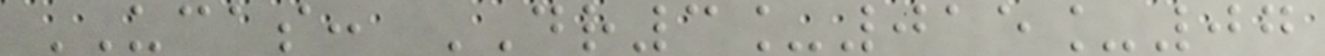UCAS: DR3_015_07
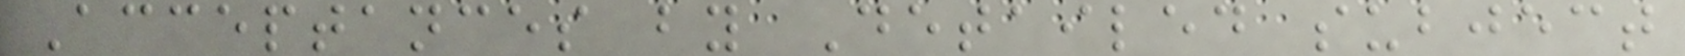Acceptances by Detailed subject
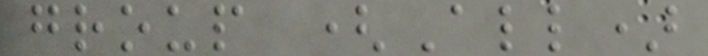group (All)
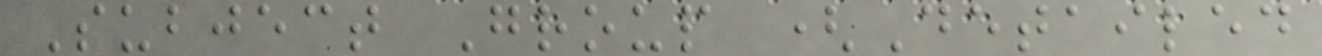Subject Group (Detailed
